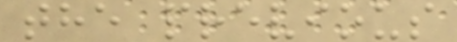the previous
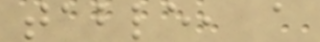table, a
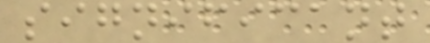significant
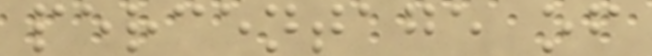percentage of
